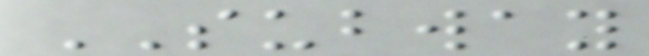SUBWAY
